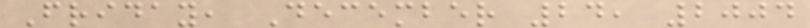Friday, December 24, 2004
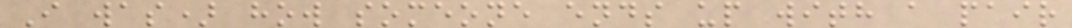I was) how someone ends up with a pair
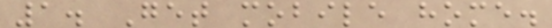1. Get mobile home.
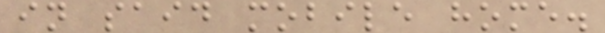in said mobile home.
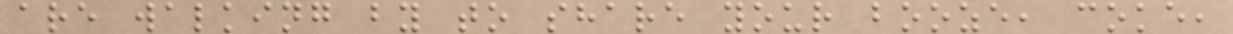are walking by to share your booze, coke,
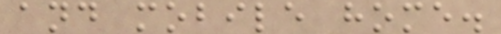and mobile home.
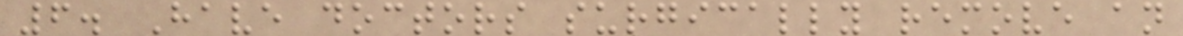6. Have doctors surgically remove an
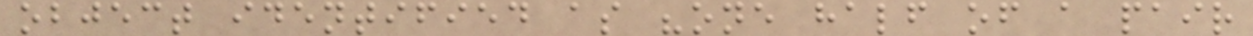object identified as "one half of a pair
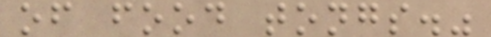of food tongs."
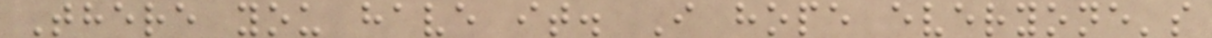There you have it. I hope everyone's
